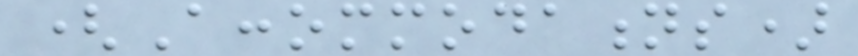(Accommodations)
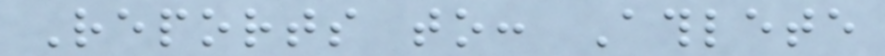Reports to: Athlete
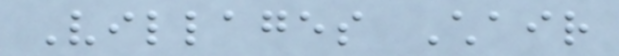Villages Chair
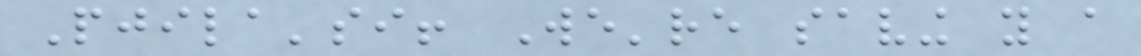Pjila'si! We're saving you a
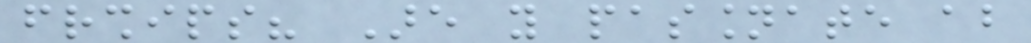friendships? Are you passionate about
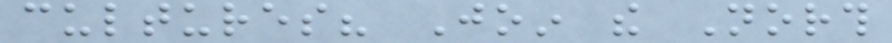cultures? Join the North
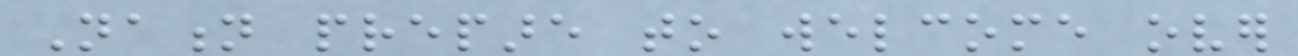Nation prepare to welcome over
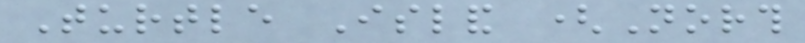Turtle Island (North
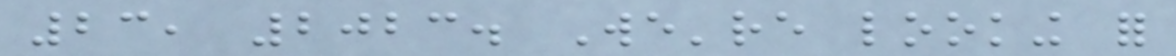23, 2023. We're looking for
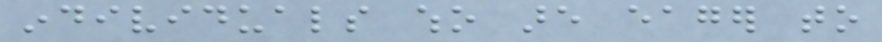individuals who are eager to
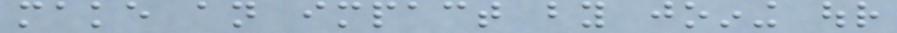make an impact by joining our
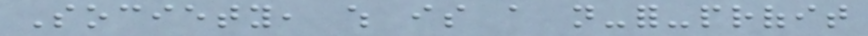Society, which is a not-for-profit
